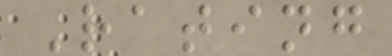Rating
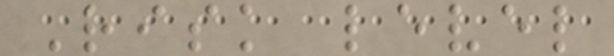Risk level
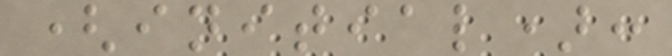(initial):
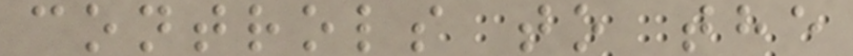controls to the
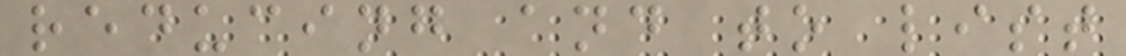reducing and to list
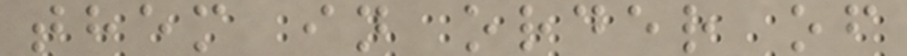them in order of
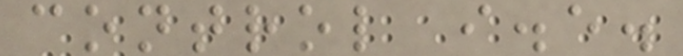control i.e.
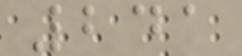241
